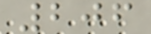206
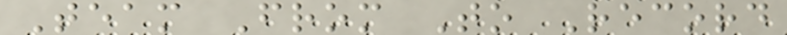Team From To Record
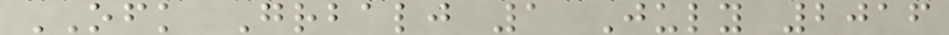OFK Grbalj 1 July 2016
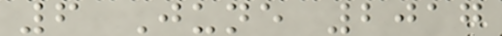6 June 2017
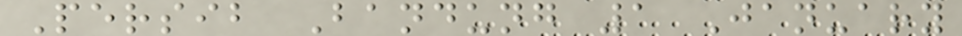Persib Bandung 1 January
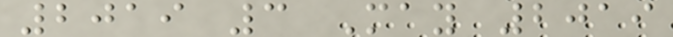2019 3 May 2019
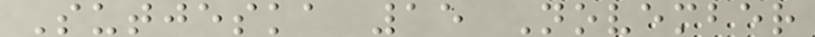Sutjeska 15 November
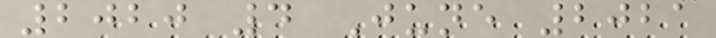2020 4 June 2021
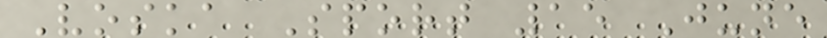Voska Sport 15 June
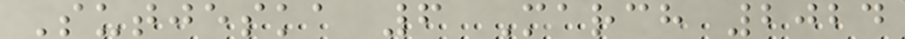Sutjeska 6 March 2024
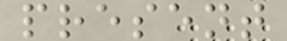present
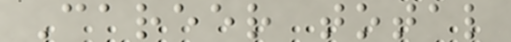Career total
